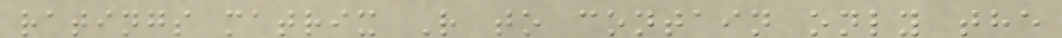ratings matrix R to contain only the
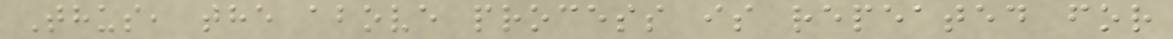Thus, the above process is repeated for
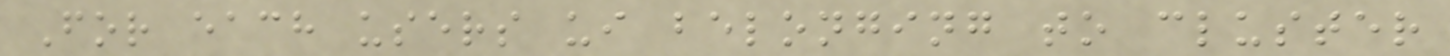For each users ui belonging to cluster
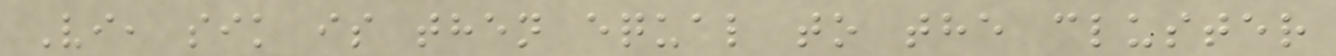Vi, sik is then equal to the cluster
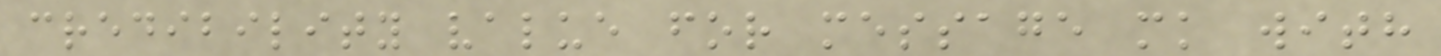credibility value for message mk with
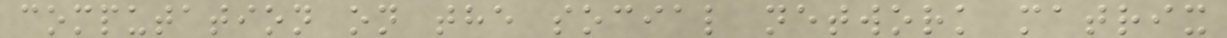computation on the social network matrix
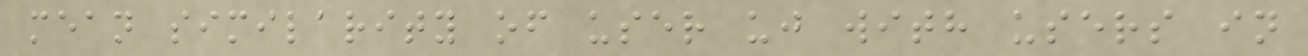mean similarity of user uj with users in
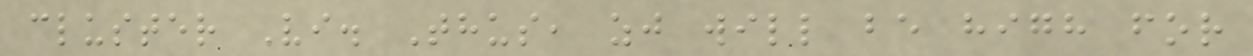cluster Vi. Thus, zj will be high for
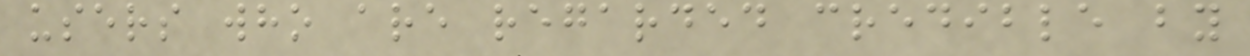users who are regarded credible by
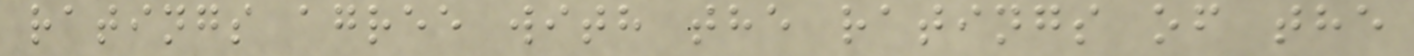ratings agree with the ratings of the
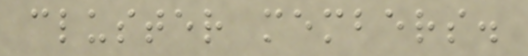cluster members.
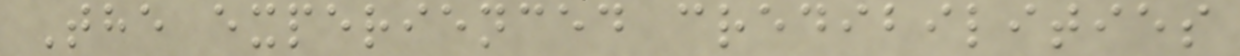The experienced credibilities
